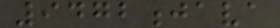9472java
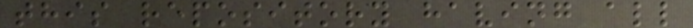this repository having all
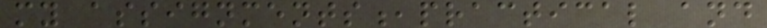my assignments,practical and
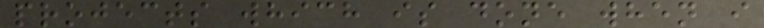projects which is done when i
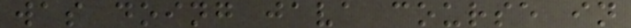was doing java course in
